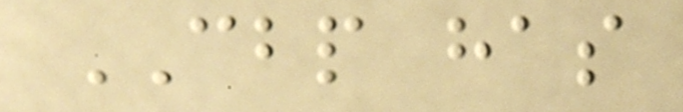CBP has
